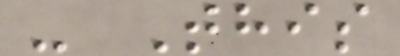- This
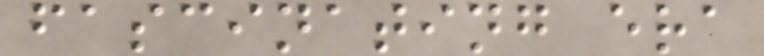fascinating era
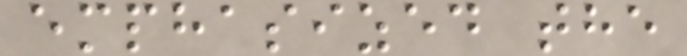emphasized the
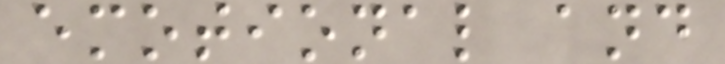emotional and
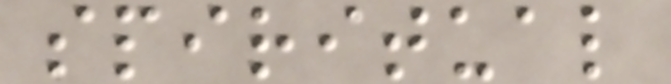spiritual
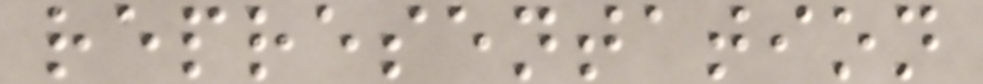representation
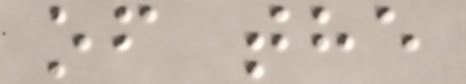of the
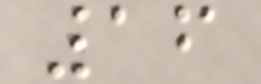16
